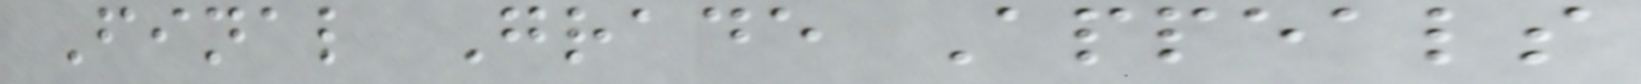Final Grade Appeals
